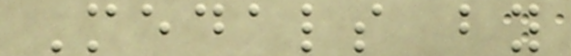Medals by
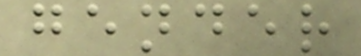gender
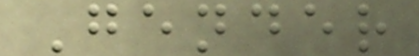Gender
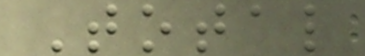Total
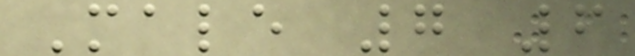Male 7 6
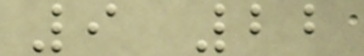9 22
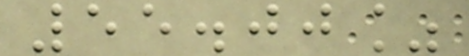55.00%
